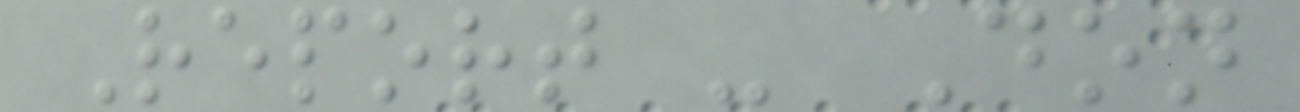Report - Don
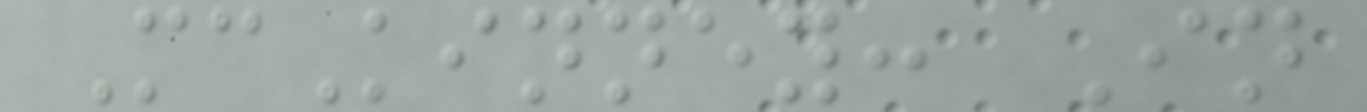McKinney: In
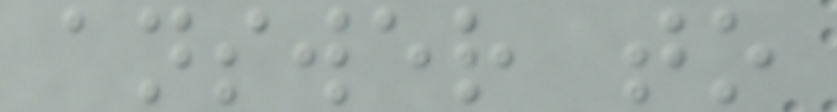answer to
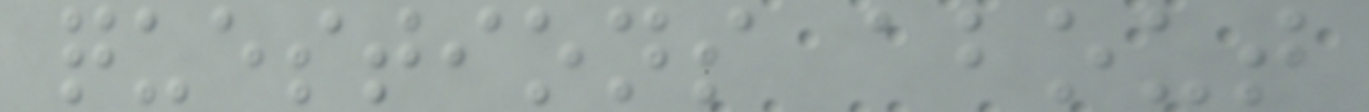questions about
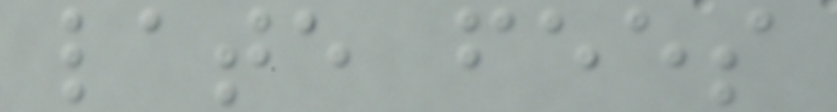late fees
